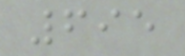695
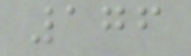176
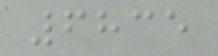6835
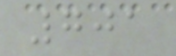701
